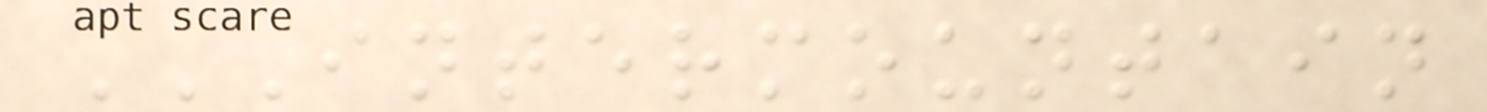INTERMOUNTAIN
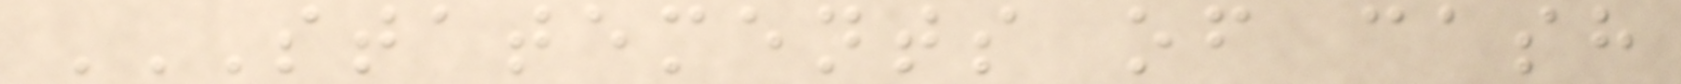STATEMENTS OF CASH
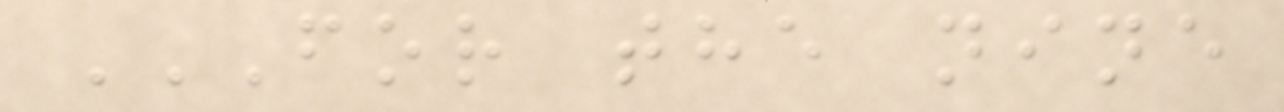FOR THE NINE
